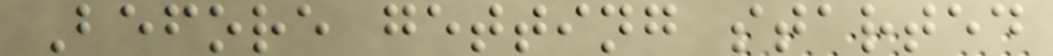Before getting started
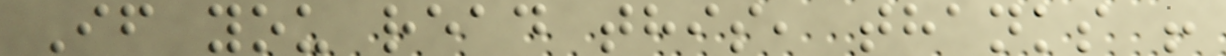If you read this, thanks !
